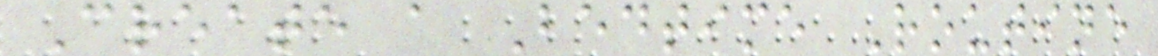Create a Bedtime Routine
